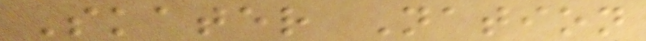Skater Nation
